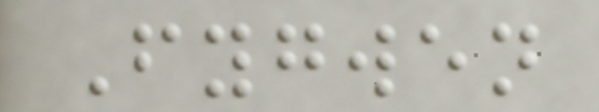Fygwen
